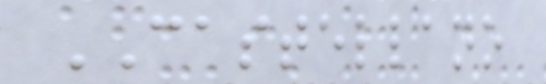CASTELLANO
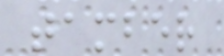tamber
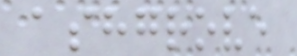ashgrove
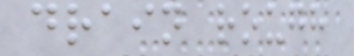drain rough
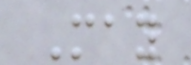May
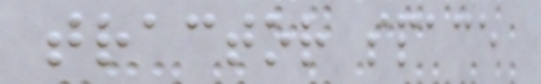tractor space
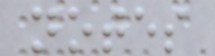notes
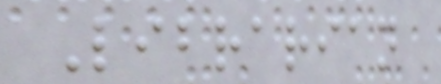Librarian
